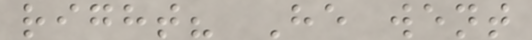right? He went
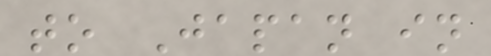to Japan in
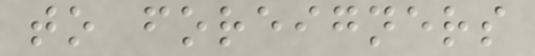to foreigners
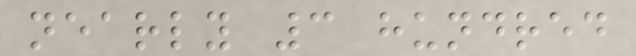nearly 3 hundred
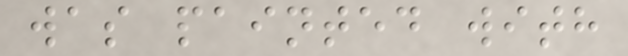was painted with
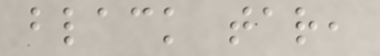black tar,
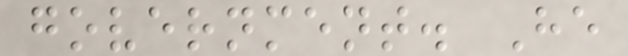government. He
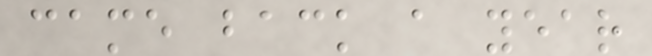came back a year
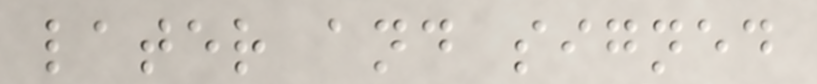later and signed
